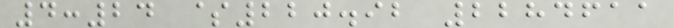4:24 $220.92 2284611
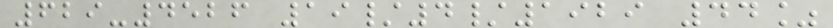629-4526 19/4/1929 44%
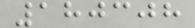180308
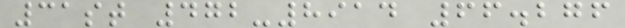31st 472-8914 66.276
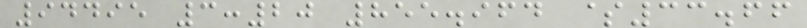94495 3:20 855.964 $33.66
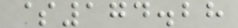$174.28
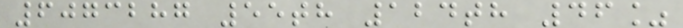6073287 55th 124th 46%
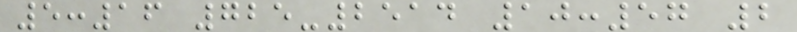5:16 725-2514 10:57 2
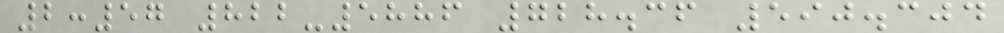2:57 822-5886 728.36 590.304
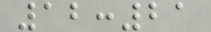12:21
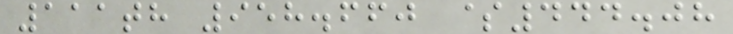111th 958.660 $444.08
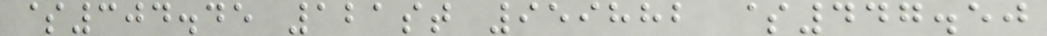$304.45 121st 959882 $447.50
